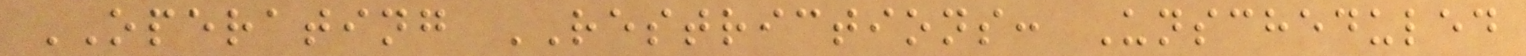OPERATING RESTRICTIONS: Unscheduled
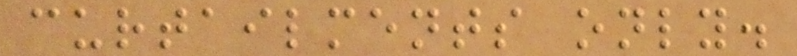curtailments only.
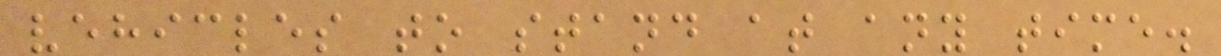vehicles to stand at any time.
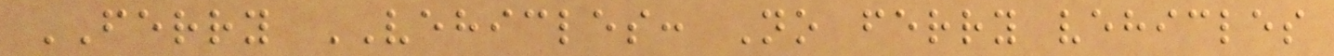FERRY VEHICLES: No ferry vehicles
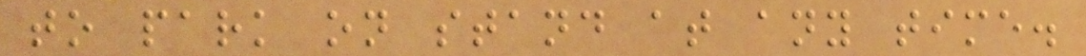to park on stand at any time.
